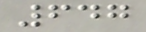647
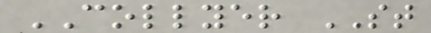COLLYER ST
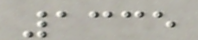1335
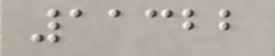11322
